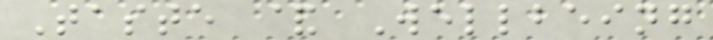Taste & Wellbeing
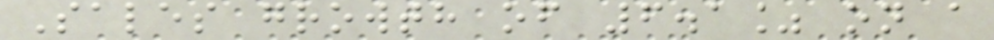Sales growth of 6.1% on a
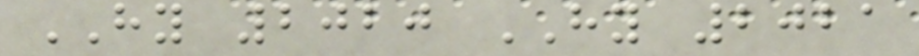HY 2020 HY 2021
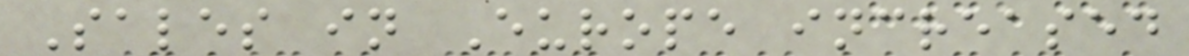Sales in Europe increased
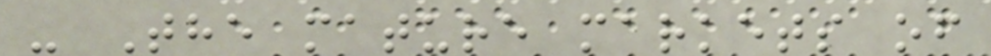- The mature markets of
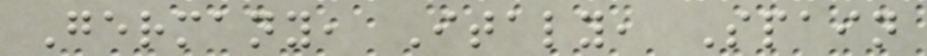Germany, Italy, Spain
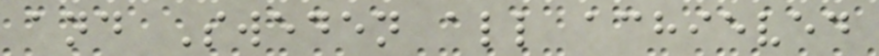and Sweden all achieved
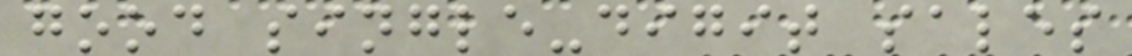good single-digit sales
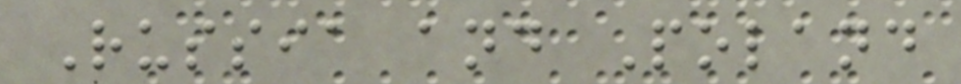Russia and Poland
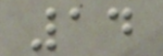14
